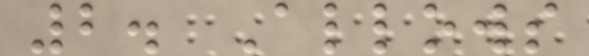2. Allows
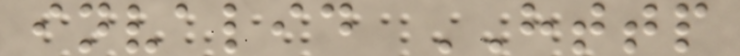invalid HTTP
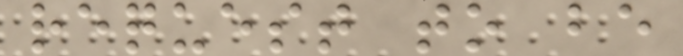request to be
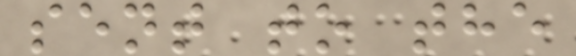sent to the
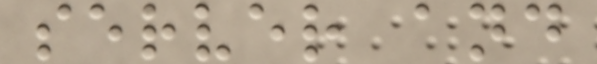server and
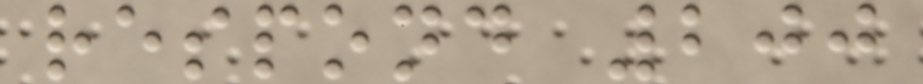respond 200
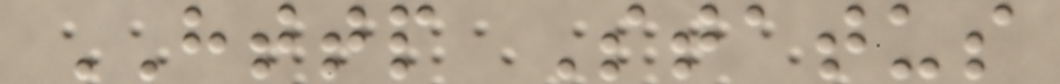HTTP Status
